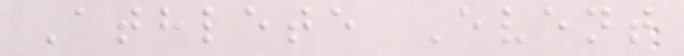Athlete Event
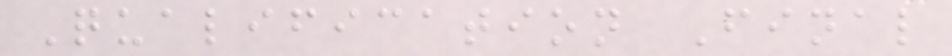Qualification Final
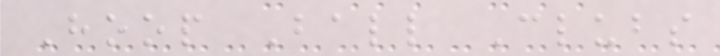Hoop Ball Clubs
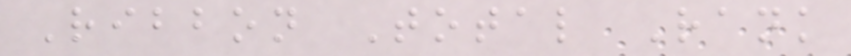Ribbon Total Rank
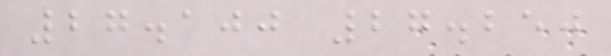27.100 27.250
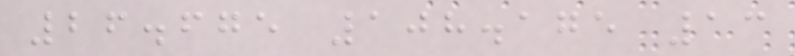26.675 108.175 13
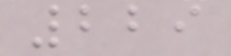229
